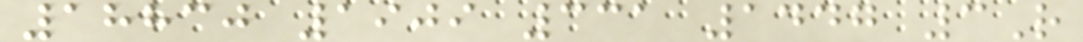18830 1909 331 1447 3R
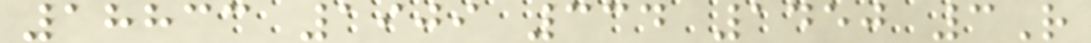18833 1909 334 1450 3R
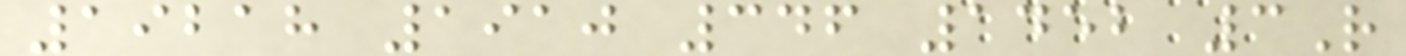19218 1910 346 1452 3R
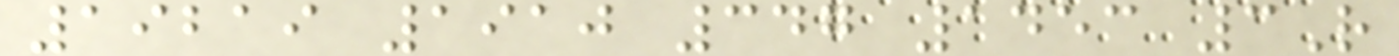19219 1910 347 1453 3R
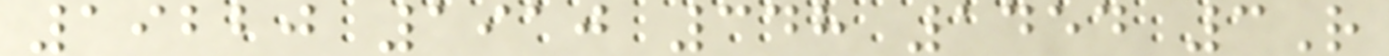19220 1910 348 1454 3R
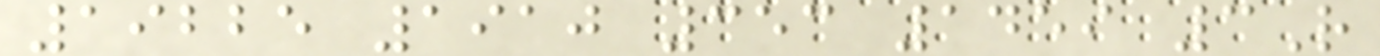19225 1910 353 1459 3R
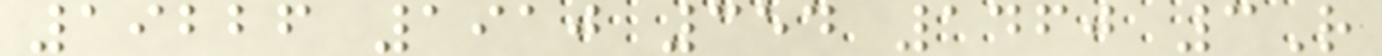19226 1910 354 1460 3R
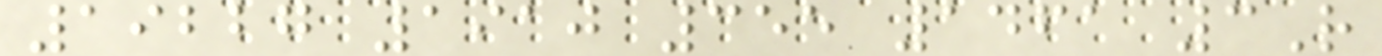19227 1910 355 1461 3R
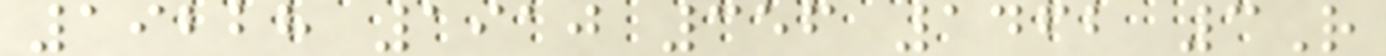19228 1910 356 1462 3R
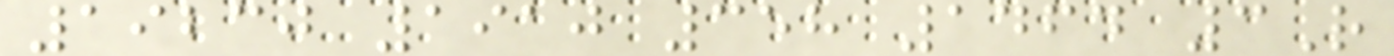19230 1910 358 1464 3R
